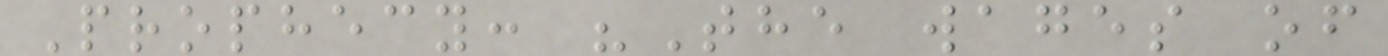Prophecy: "The wages of
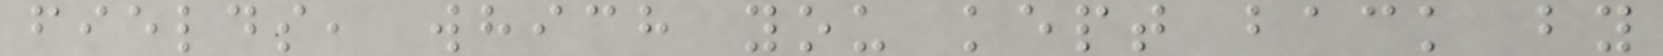fields, which you kept back by
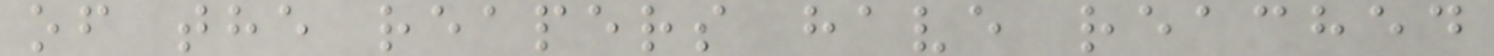of the reapers have reached
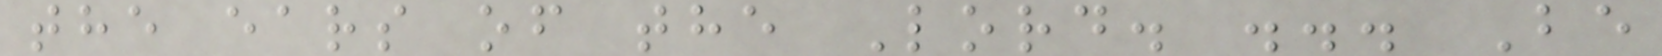the ears of the Lord. ... Be
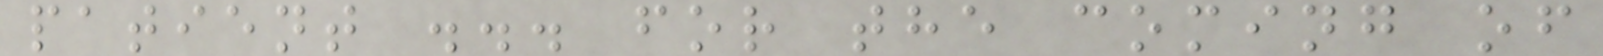patient ... for the coming of
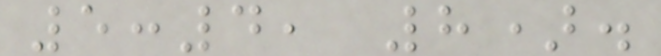5:4, 8).
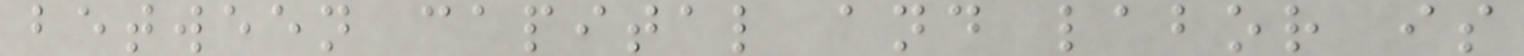between capital and labor is
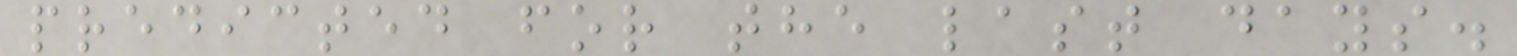predicted for the last days.
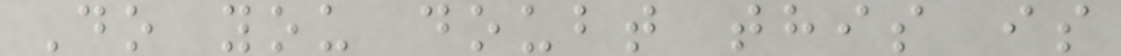Do you doubt this is
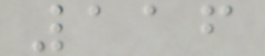116
